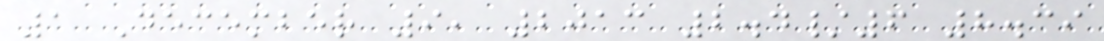1 December 9, 2013 2.4/6 8.39
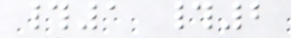#1 #2
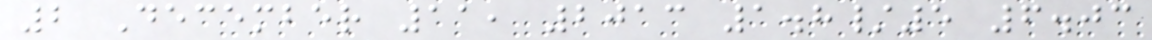2 December 11, 2013 1.8/5 6.03
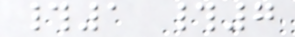#1 #7
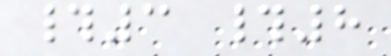#3 #8
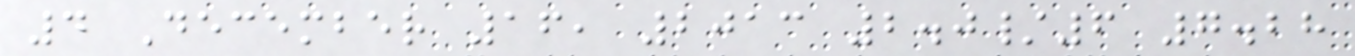4 December 16, 2013 2.0/6 7.28
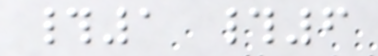#1 #6
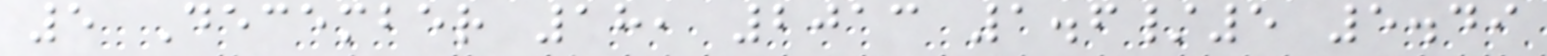5 December 18, 2013 1.6/5 5.49
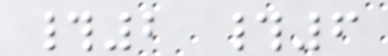#2 #6
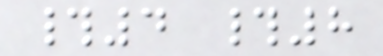#4 #8
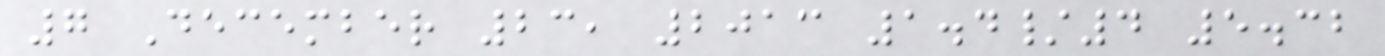7 December 23, 2013 1.4/4 5.32
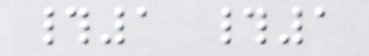#1 #1
